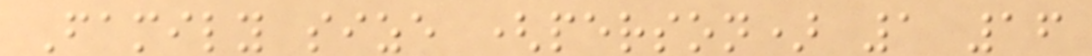Family size (person) 1 16
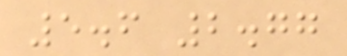5.6 2.77
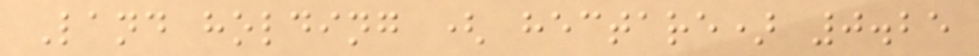Land holding ( hectare) 0.25
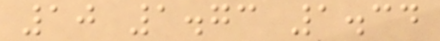10 1.73 1.34
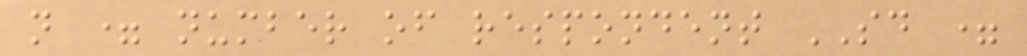n = number of respondent SD =
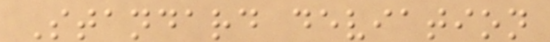Standard deviation
